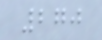270
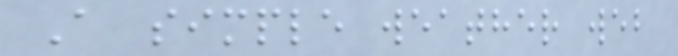A simple weather web
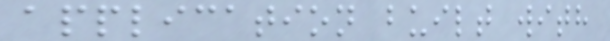application built with
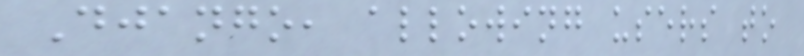Django, allowing users to
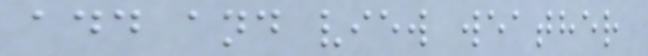add and view weather
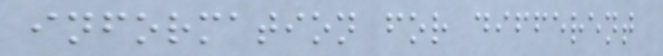information for different
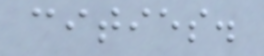cities.
